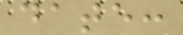date:
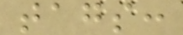tags:
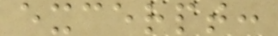excerpt:
